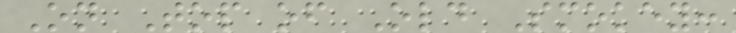On Top of Old Smokey:
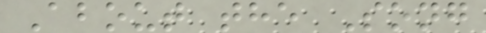About the Song
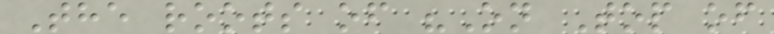The roots of "On Top of
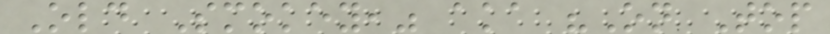Old Smokey," aka "On Top
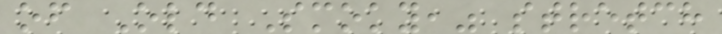of Old Smoky," stretch
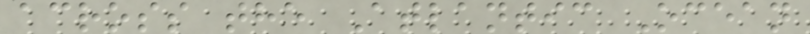across the Atlantic Ocean
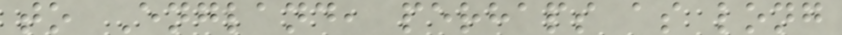to England, perhaps as long
